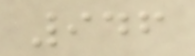946
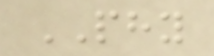PHY
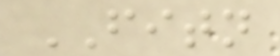FITN
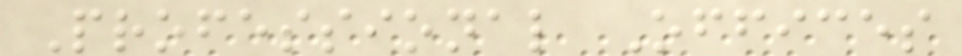Professional Offices
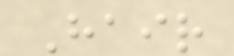Hair
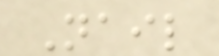Nail
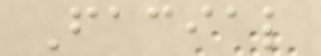Facial
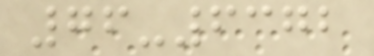76-6372
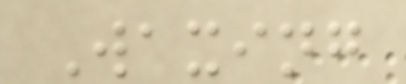Waxing
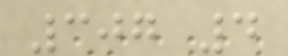307 4
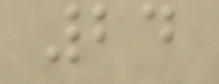24
